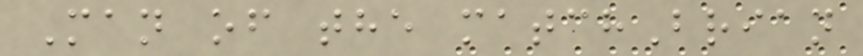Man of the matchBrian
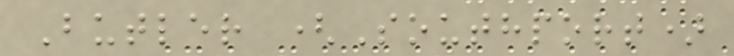Butler (Southport)
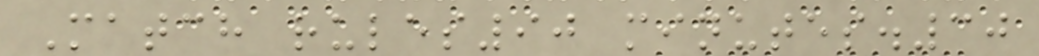Match rules90 minutes.30
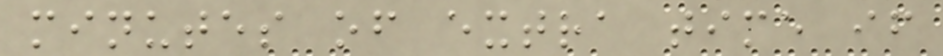minutes of extra time if
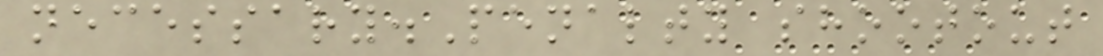necessary.Penalty shootout
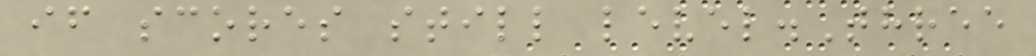if scores still level.Three
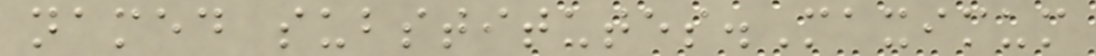named substitutes.Maximum
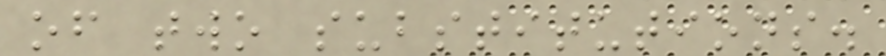of two substitutions.
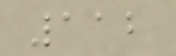112
